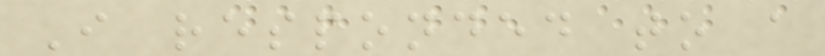I responded to a
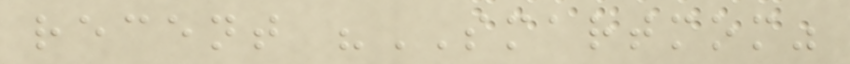recent "SMARTMOM"
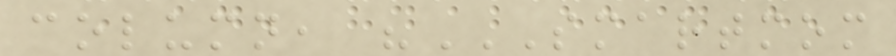column, "SMARTMOM
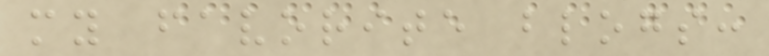my favorite blogs:
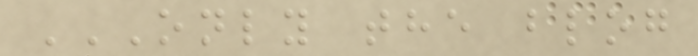ONLY THE BLOG
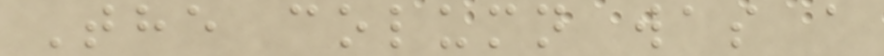The column was a
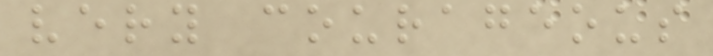very courageous
